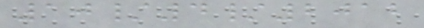10/4/2012
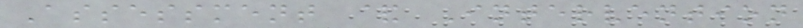Assessment & Intervention
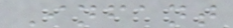Infant
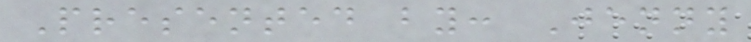Presented by: Jenny
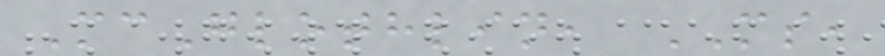McGlothlin, MS,
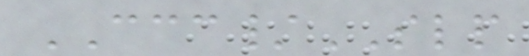CCC/SLP
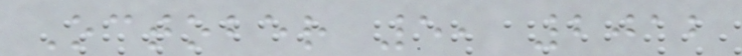October 5, 2012
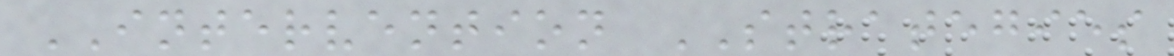INTERVENTION STRATEGIES
